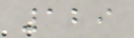129
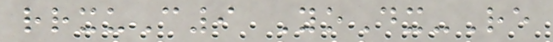rrxuC9 YoDx-Re
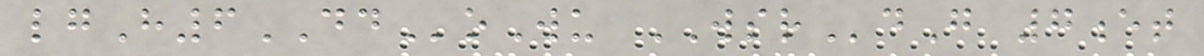lgH6DDoWu WSRdG 7et
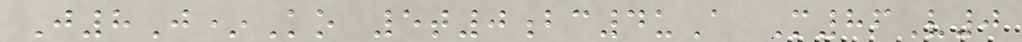J8J*Ko 5t0bc4uA M86V0
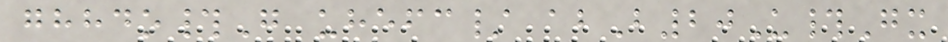ghhdo#G uhefc/ abB20U#Gx
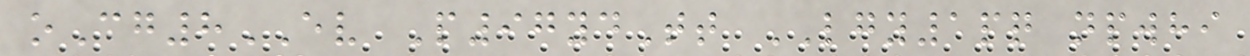oCg8EV P97ydTt LGY1pq npwhi
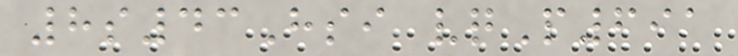8s43Hsi vqP691
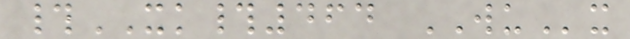#XK#464 WUx
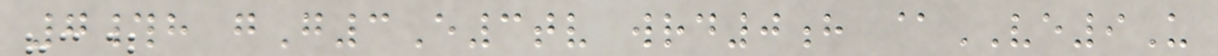7#h gG3E3tv wrd0h @VE9U
